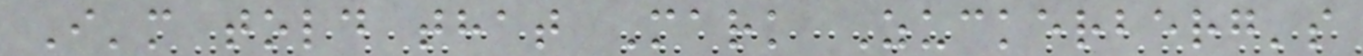I'm told that Mark Zuckerberg's
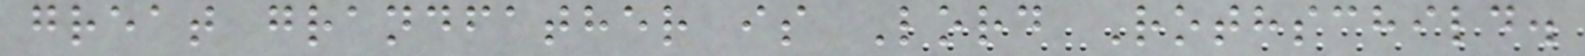great grandfather is Lord Rothschild.
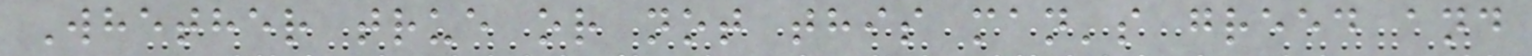Whether true or not this man's greed and
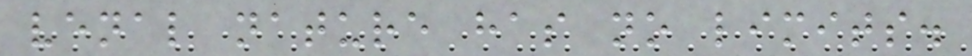venal nature has no limits.
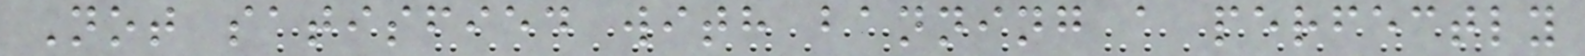Not satisfied with banning a perfectly
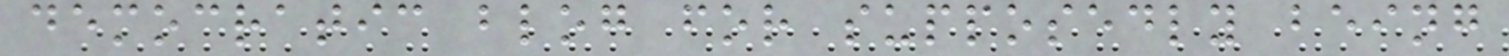democratic blog for supposedly being
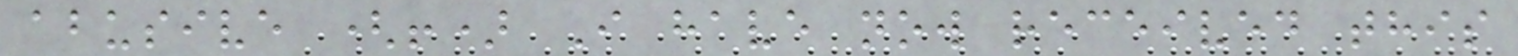abusive (!) I have now received this
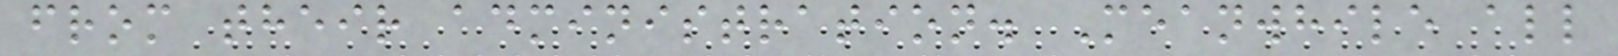from their administration. Meanwhile all
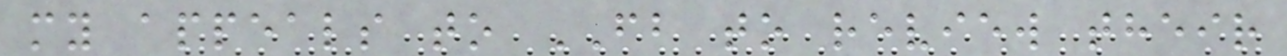my appeals to FB to review their
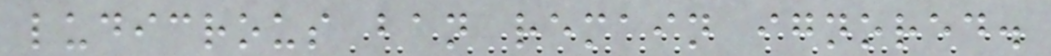ludicrous ban remain ignored.
